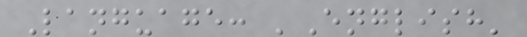Language: 'English'
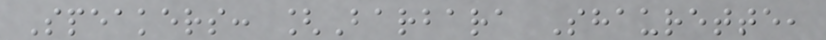Speakers: [Barbara Shaurette,
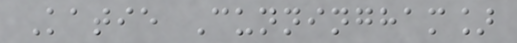Katie Cunningham]
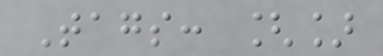Tags: []
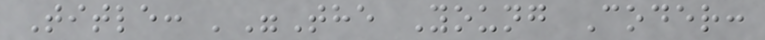Title: '"The Young Coder:
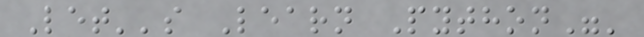Let''s Learn Python"'
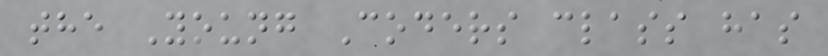the Young Coders class has
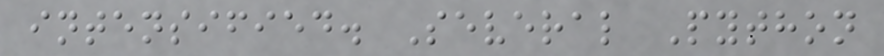intensified. Several Python
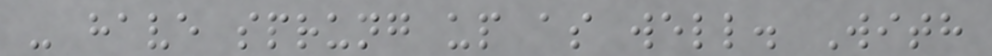- have sprung up as well. With
